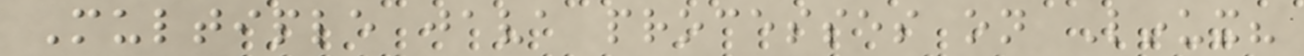Multiple java processes on Linux?
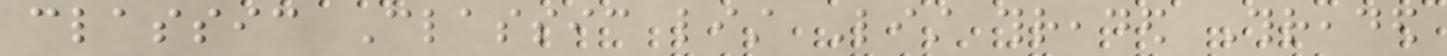classic Classic list List threaded Threaded
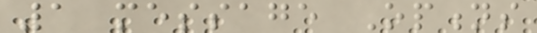1 message Options
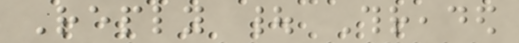Reply | Threaded
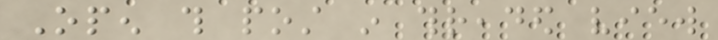Open this post in threaded view
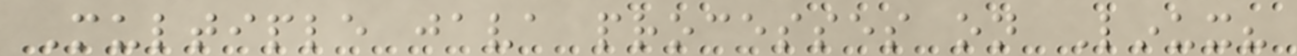Multiple java processes on Linux?
